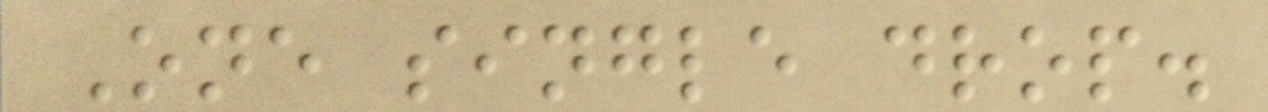One single drop.
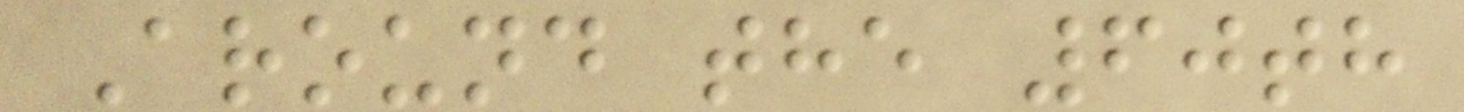Around the 60th
